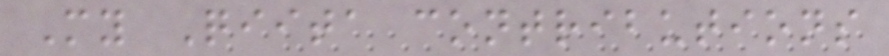My Qiita contributions
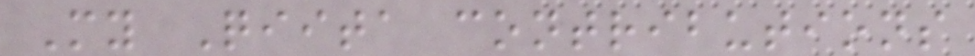My Qiita contributions
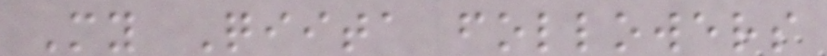My Qiita followers
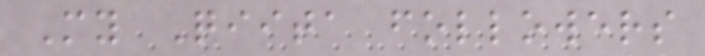My Qiita followers
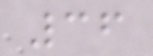36
